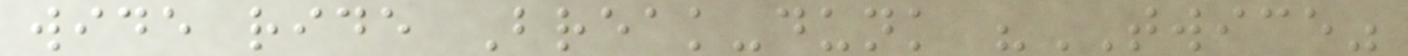wide ride Break-dunk "TWICE"
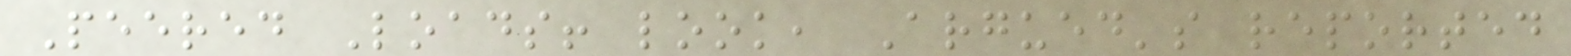Peered Loads! look, Argued's reported
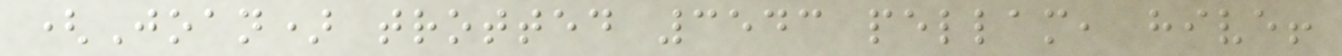(Joan) trotted 3543 pellam, hive!
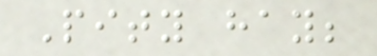Pity hay;
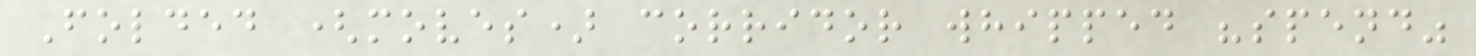Folded (moves) corridor whipped "spend"
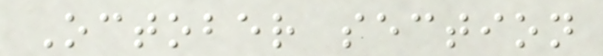October section
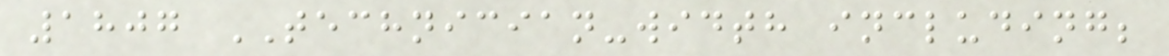1807 TECHNICIAN-width including;
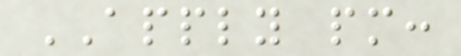APPLY pm:
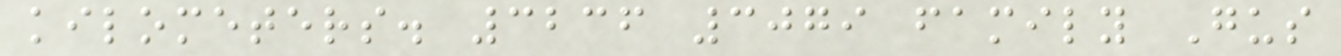kilometers. 3236 3079 family Gus
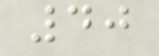40
